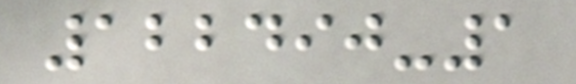122490-1
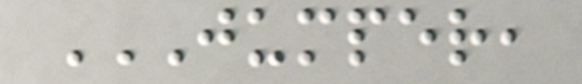JUMPER,
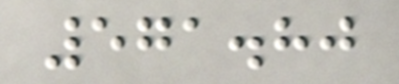571.80
